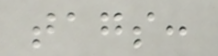tags:
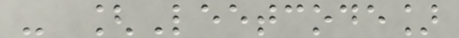- [Leetcode]
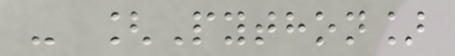- [Python]
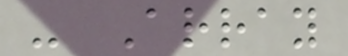- Array
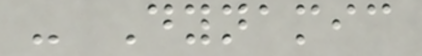- Dynamic
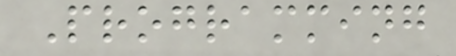Programming
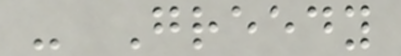- Greedy
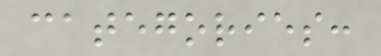categories:
